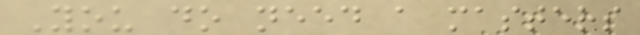You do need a masters
